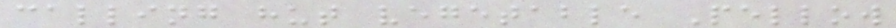calling hut vegetable Pellow
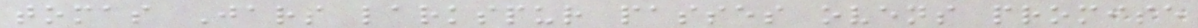tomas Jars larkspur passes ovens promise
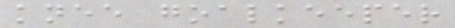knee goalkeeper
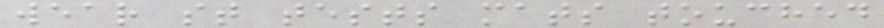wear st tests mats touched
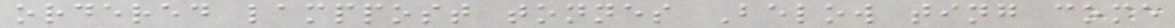ordered lamppost tonnes Below ting come
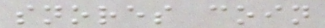snores coin
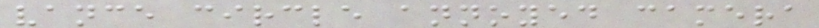vance circle annoyed camera
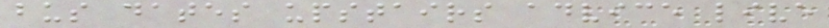bus dates upstairs advice live
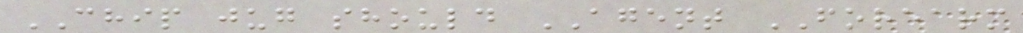CHIP jug should AGENT FOREARM
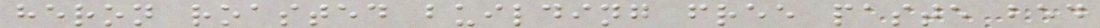heron roasted building free paste bed
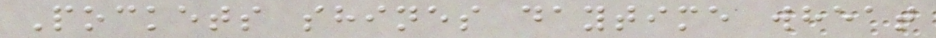Pockets shines daytime wheat
